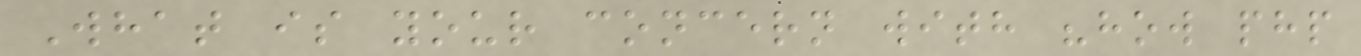What is your concern with "how php
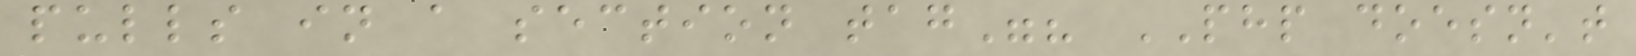pulls in a section tag"? PHP doesn't
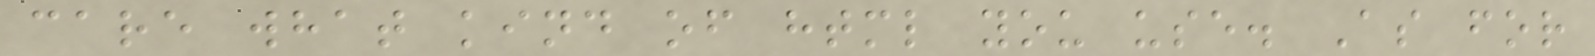care what kind of html you use. As for
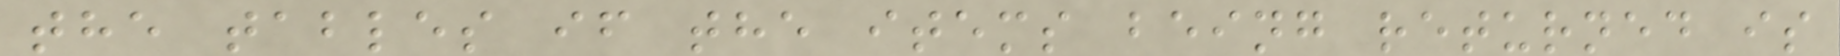the tables if the items being returned is
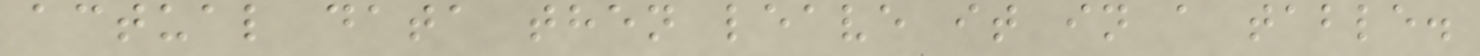actual data then leave it in a table.
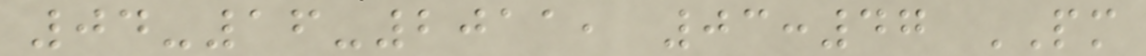04-16-2011, 03:47 PM
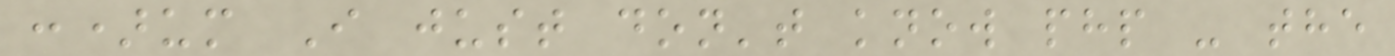:)um I just don't know php - the
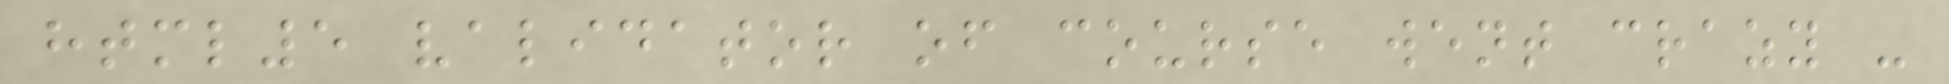html5 validator of course went crazy -
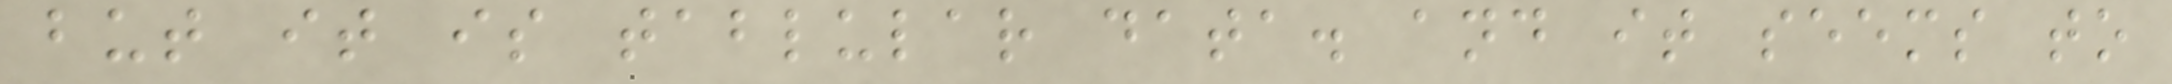but it is tablular data. and it seems to
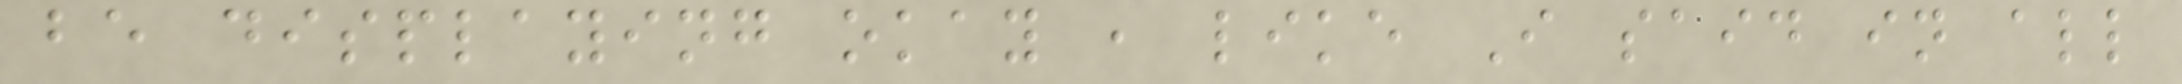be displaying okay , like I said in all
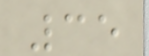35
